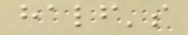half's
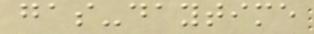gas-daytime
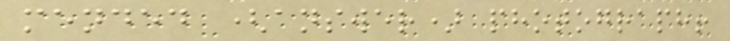mended (answer) photograph!
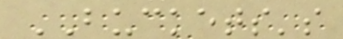BUCKETS's
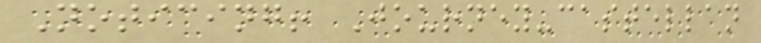Noticing! Journey-castellan
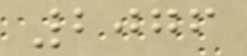2076
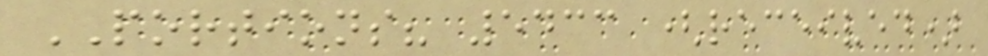PORTIONS? 5433 (received)
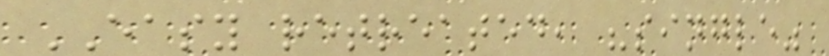EASY retreated, "single"
